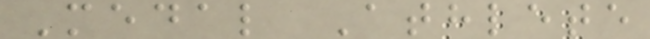Medal Athlete
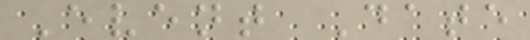Event Date
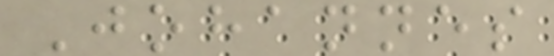Johannes
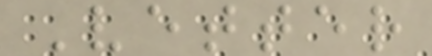Vetter
